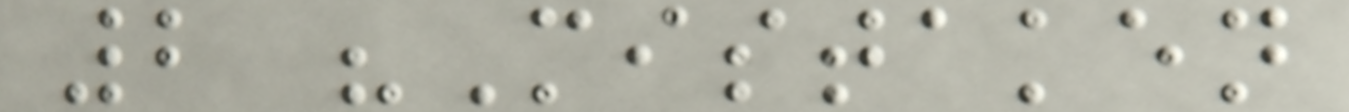2 "Mistaken
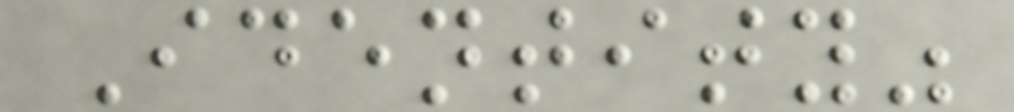Identity"
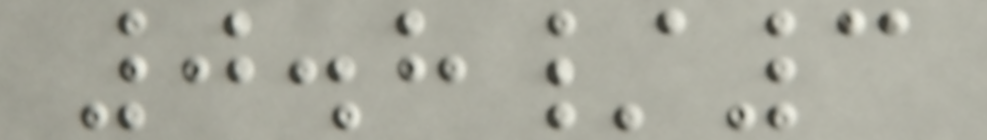0.8/3
